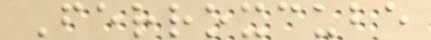Ferroxcube
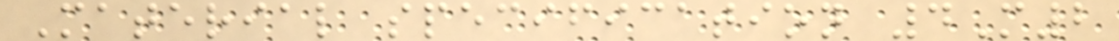Material specification 4M2
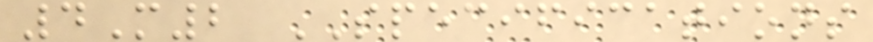4M2 SPECIFICATIONS
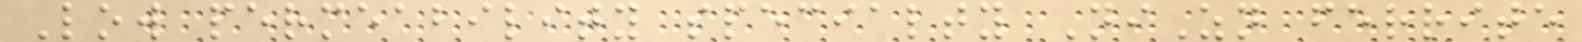Low permeability specialty NiZn ferrite
